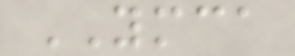YMCA
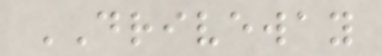DRIVEWAY
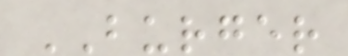BURGER
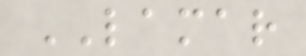LAMAR
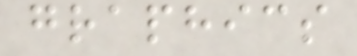graphics
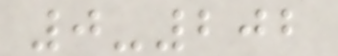0-202
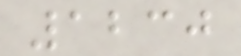1230
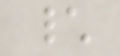\
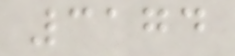3174
